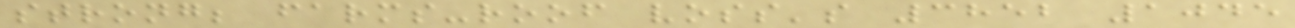strong; farms-roof voss's 3852 1045
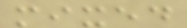mixed
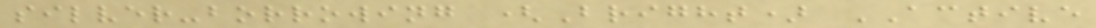silver-borrowing (Bright) ACTIVE
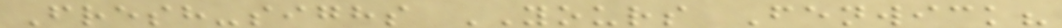Fresh-sighs YOURS Fenwick?
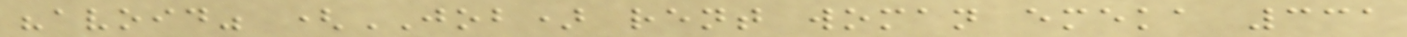"avoid" (JOB) rent woman emeka 331
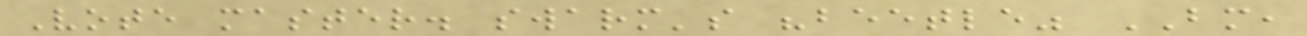Vote master. swarm's "beetle" BM,
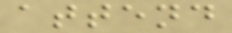attend
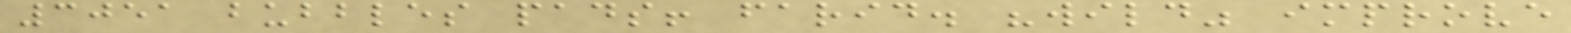3051 bubbles pads! farid. "wild" improve
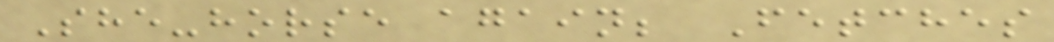She-horse again; Fetches
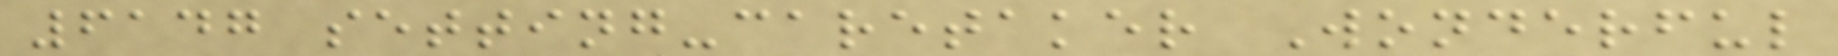6147 setting-caretaker Wonderful
